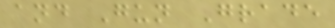and Gun Grade
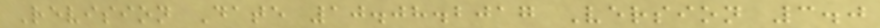Revision Date 10.08.2017 Version 3.0
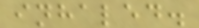inhaled.
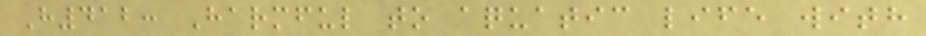H412: Harmful to aquatic life with
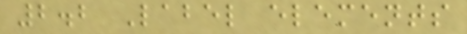2.2 Label elements
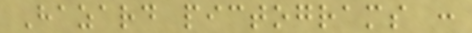Hazard pictograms :
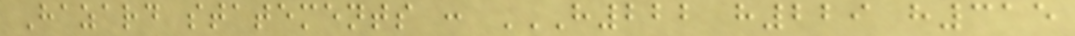Hazard statements : H222 H229 H315
